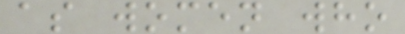as women who
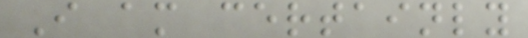I am certainly
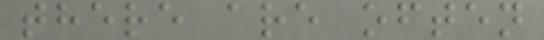there are often
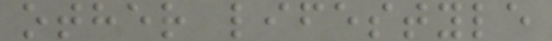other lifestyle
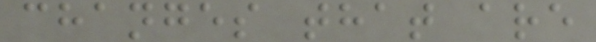changes that are
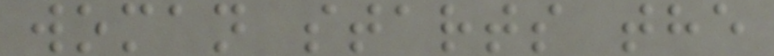woman starts the
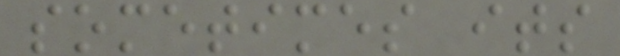sometimes its
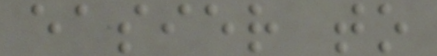easier to
